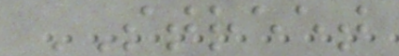STREET
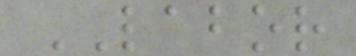LABOR
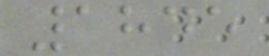1845
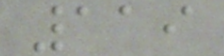119
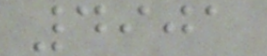4901
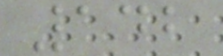142
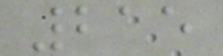215
